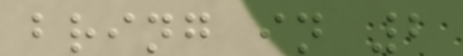bring in 2
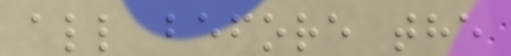all before the
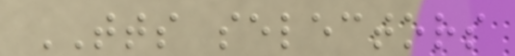TTS selectors
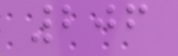206
